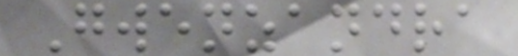Gwenzandra
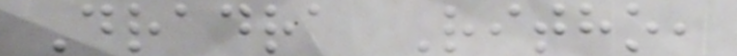Dradra Ritho,
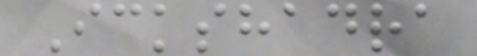Ickshadra
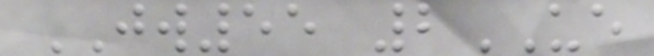JW55 2UE
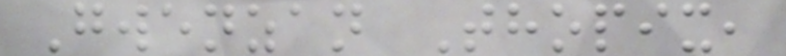Gwenzan Thopix,
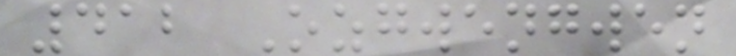412 Ozgwengwen
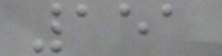151
